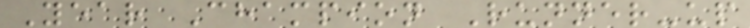Year Champion Runner-up
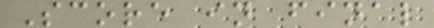Score in final
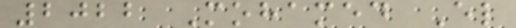2022 Mohamed El
